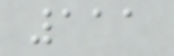111
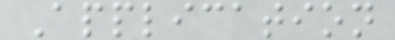Application
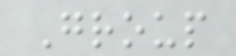Group
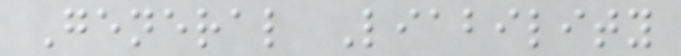General Liability
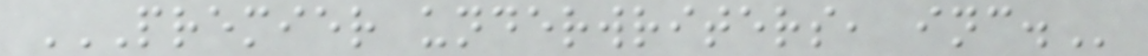PREMIER UNDERWRITERS, INC.
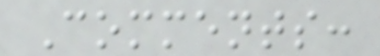Comments:
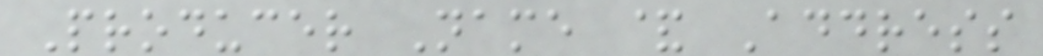Producer Name & Address
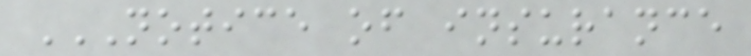NOTICE OF INSURANCE
